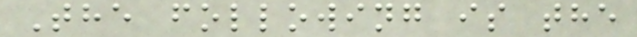The following is the
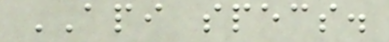API specs.
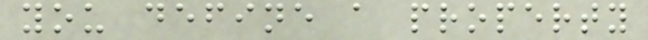you define a property
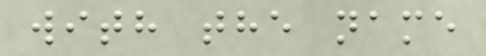with the name
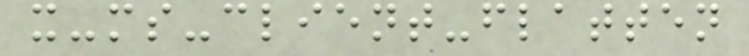x-ms-client-flatten
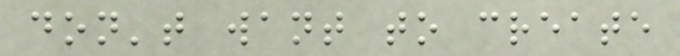don't want to create
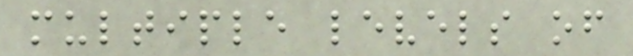multiple levels of
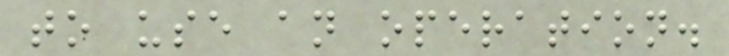to use an operation.
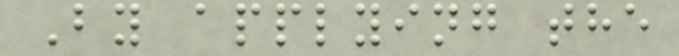By applying the
